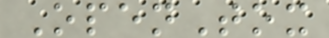OpenTox
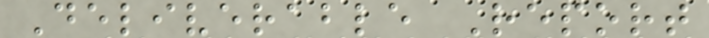Deliverable Report
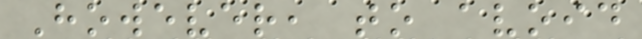However, to avoid
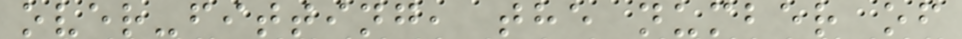over-fitting, the number of
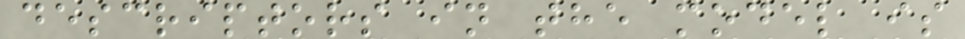descriptors in the model is
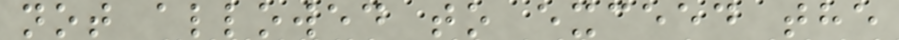not allowed to exceed the
